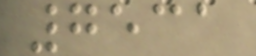7531
